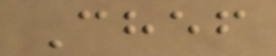Chef
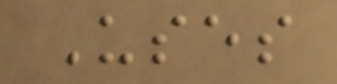Uses
